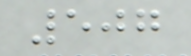507
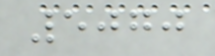5070
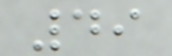49
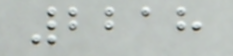2218
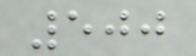500
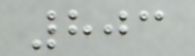803
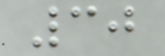30
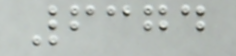6374
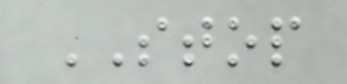STOP
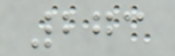273
